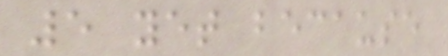5 yet because
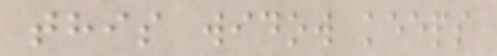this widow keeps
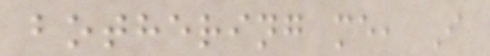bothering me, I
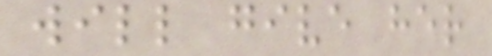will give her
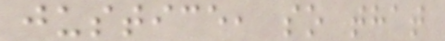justice, so that
